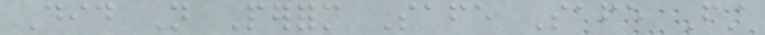Did Not Perform Safe Safe First
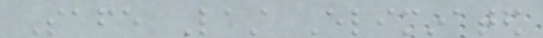Safe Last Eliminated
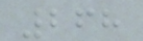268
